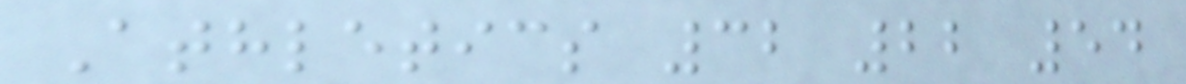Athletics 32 22 54
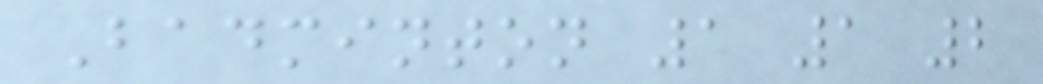Badminton 1 1 2
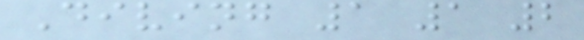Diving 1 1 2
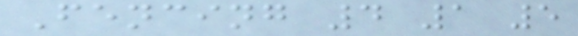Fencing 4 1 5
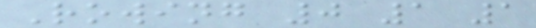Rowing 0 1 1
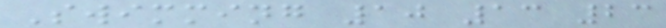Swimming 10 13 23
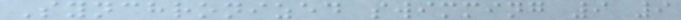Synchronized swimming 9 9
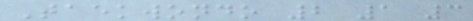Taekwondo 2 1 3
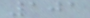101
